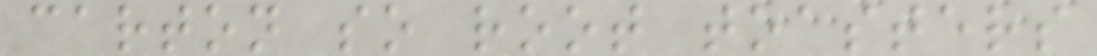carton so root toasters
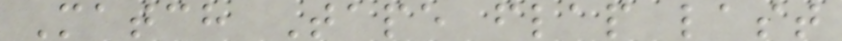Match Tape flap last
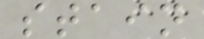stain
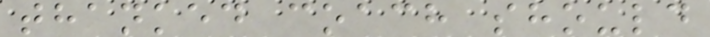thanked coach should
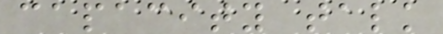capacity talk
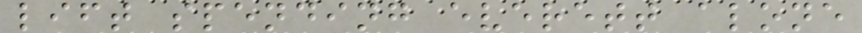lift spending everett alone
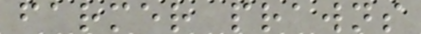farmer prawns
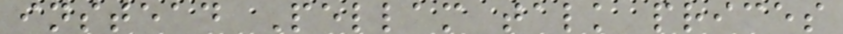instead Pellam talk prices
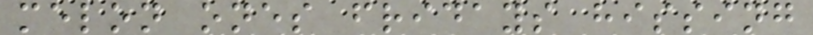melon ones fridays hissing
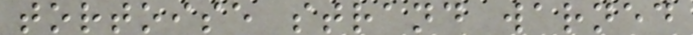tortoise strand warned
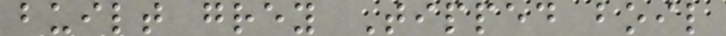built grey Tipped boil
